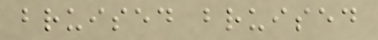bruised bruised
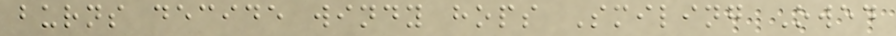burns decide windy hops Smiling Owed
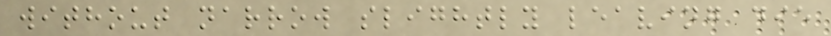without narrow slightly leaving die
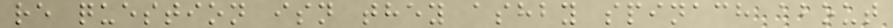re question isn they ashby spinach about
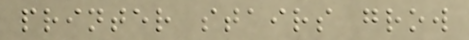printer stairs grow
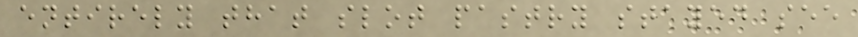entirely that slot pastry stayed see
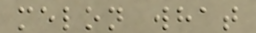melon what
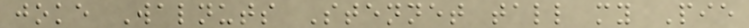joke Walnuts Stennet tall my Pie
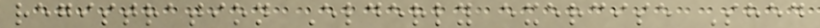registration Elderly exercise Shed
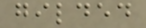gilded
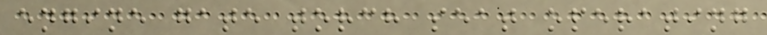engine gate torch seat operating
